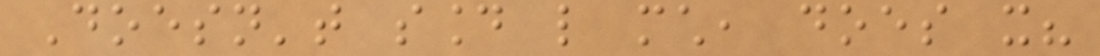Doesn't sound like much, does it?
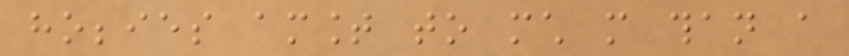hobbies amount to much more than a
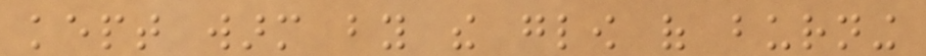kept warm by the glow of burning
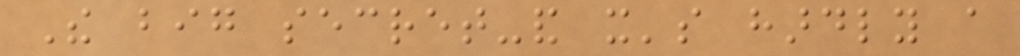The big secret-and it's hardly a
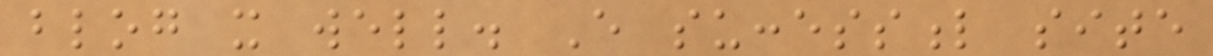blog it well. Every successful site
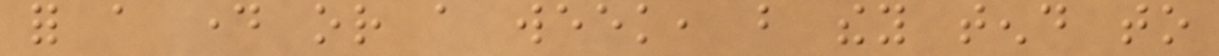for a day or a week, but they tend to
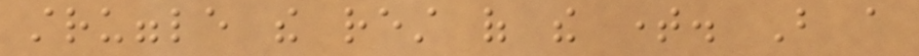struggle the rest of the time. But a
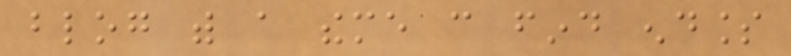blog with a theme can find endless
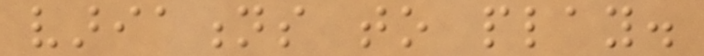variations to play.
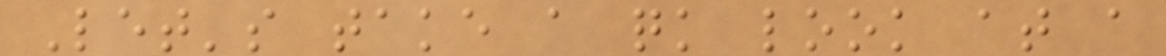Let's take a quick look at a
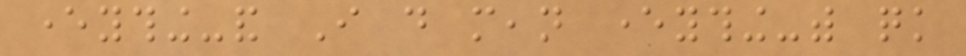everything-and I do mean everything-with quick
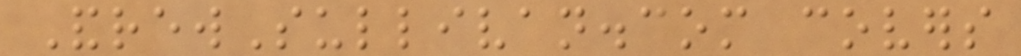AndrewSullivan.com covers
